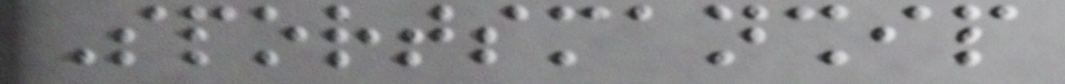Sportsmanship
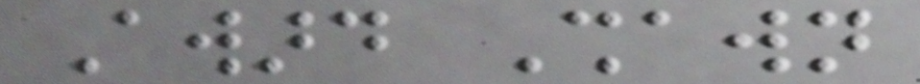Award Shawn
